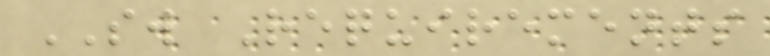SW Requirements
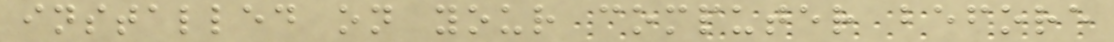installed on your computer before
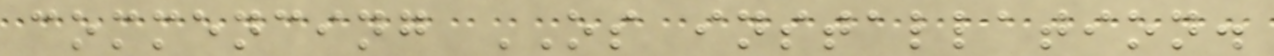commencing OS installation.
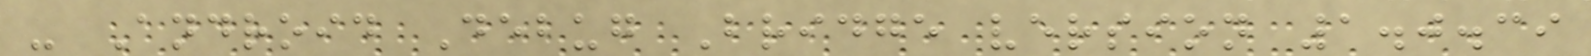- Android Debug Bridge version 1.0.39
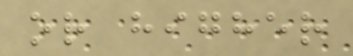or higher
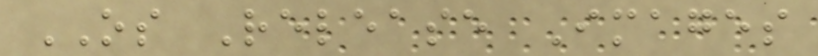OS Release Images
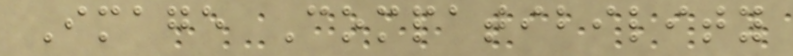Image Compatibility
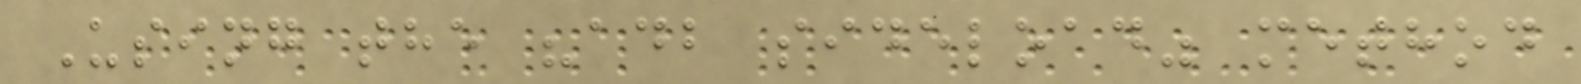Using the "adb sideload" method
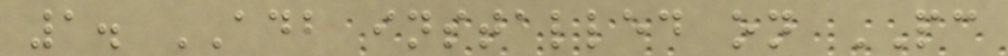1. ADB installed on PC
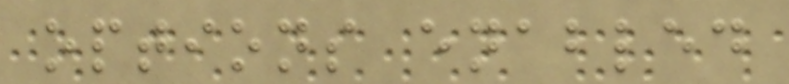options enabled
